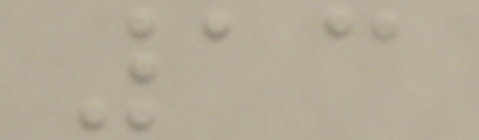13
